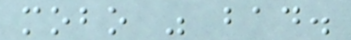mobo was bad.
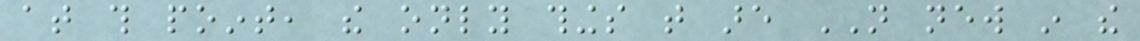at this point, the only things that are NOT new in the
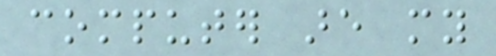computer are my
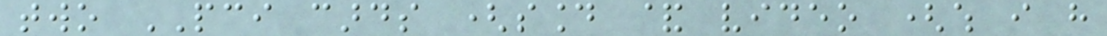two PCI cards (sound & video (which i have
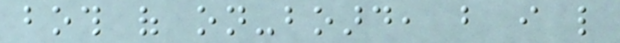both of on-board, but i like
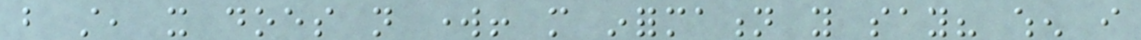but still, it does not work! more information you say? when i
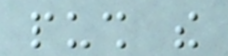push the
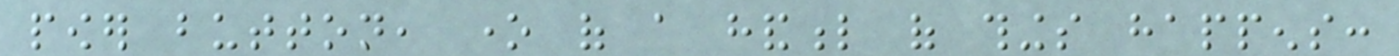power button, one of a handful of things happens:
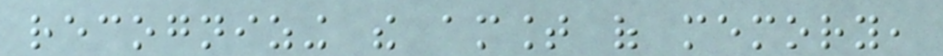recognizing the amount of memory,
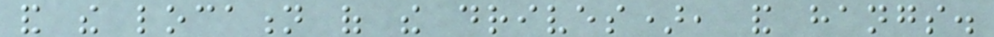and the location of the drives), and hangs.
